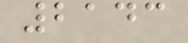2143
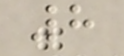8
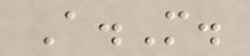A.M.
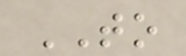TO
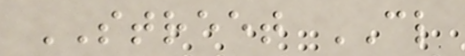STREET CL
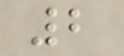2
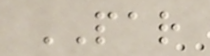PAR
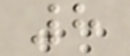8
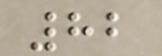82
